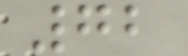72
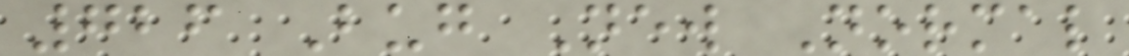726 Bug New Normal
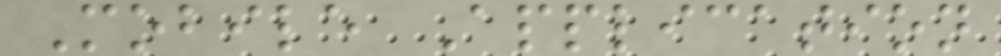Mobile Application
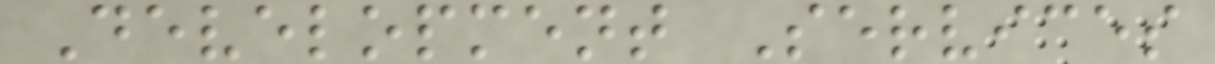Development Services
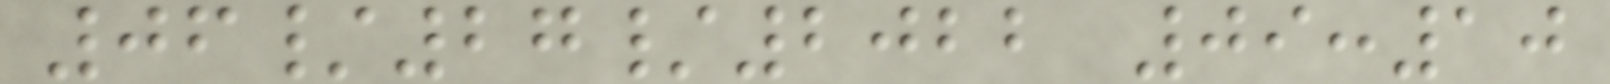06/27/2022 09:10
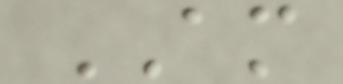AM
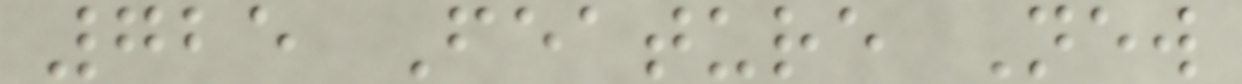725 Feature New
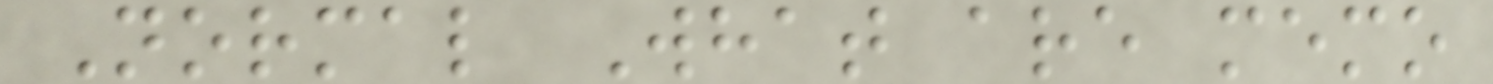Normal What are memo
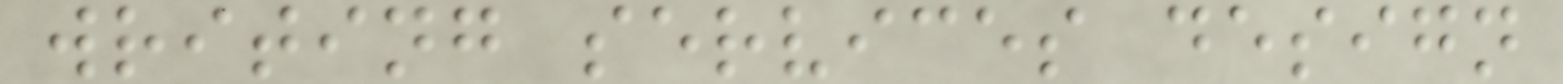writing services design
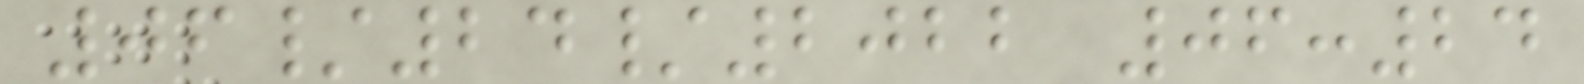06/24/2022 06:24
